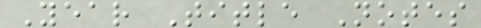Year Title Notes
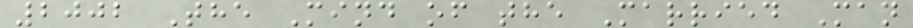2002 The Mind of the Married Man
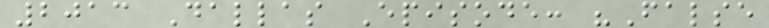2013 Dallas Episode: "False
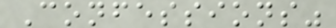Confessions"
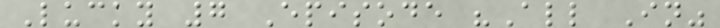Lucky 7 Episode "All In"
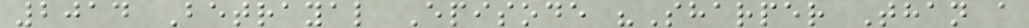2014 Betrayal Episode "Sharper Than a
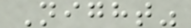Night"
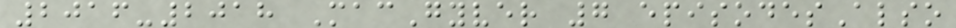2016-2018 MacGyver 7 episodesAlso
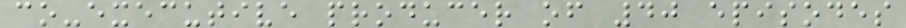co-executive producer of 40 episodes
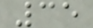35
